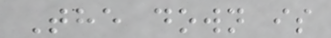The down is
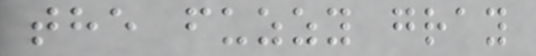the fuzzy gray
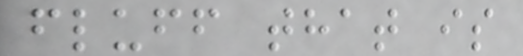fluff that is
